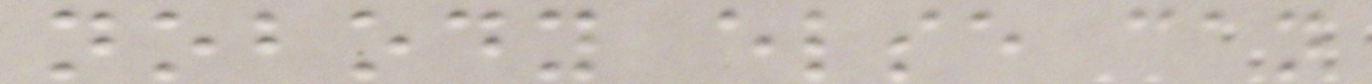nobody else can
